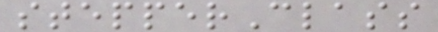stepperClass
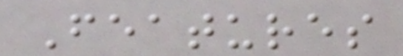Features
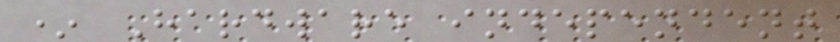* Hardware independent
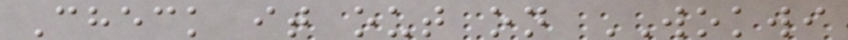Check it out on WOKWI
